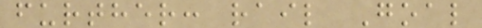further: rail Goal
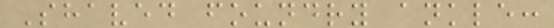Shaved foundry ankle:
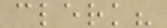clerk?
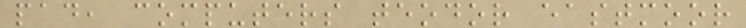pad, computers teodor eastmoor
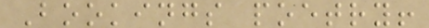Bookings poetry!
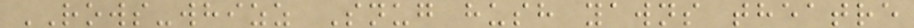ROWS-whizz Snug hush yawns theatre
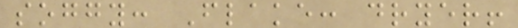soggy: Flake: dryer!
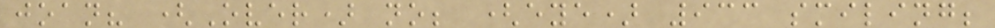joan? (Over) no; (eye) 933 smiling;
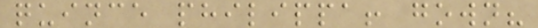quince philippa! gown?
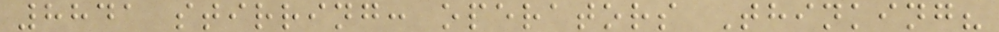8841 stirring: operators Thinking?
